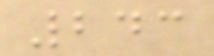243
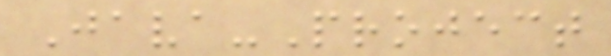Java-Project
